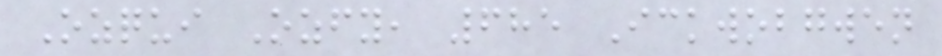Ozqui Ozfy, 685 Ickwobgwen
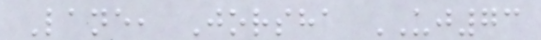Lane, Jorsha UJ73
